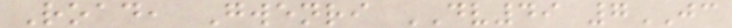Road, Gwenri DV49 7JC
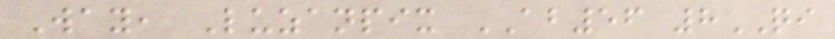Way, Luzanpix AB56 8QI
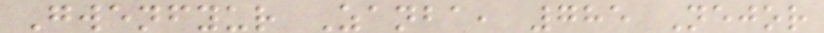Gwenfyur Zanba, 785 Nejor
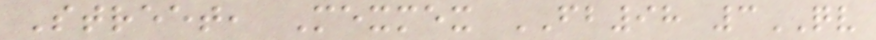Street, Mexmex FB98 3QV
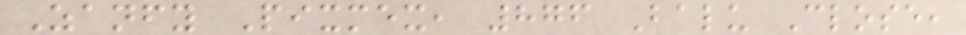Zanfy Pixmex, 876 Balu Close,
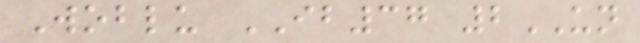Woblu IB37 2UN
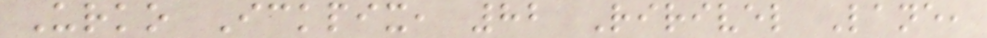Urko Ickpix, 82 Ririvel Lane,
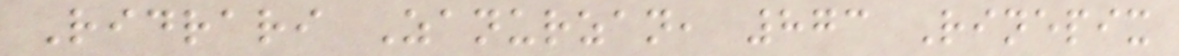Ridrari Zanurzan, 873 Rinepix
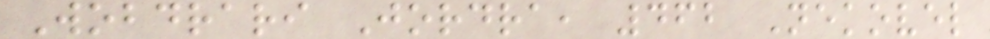Wobdrari Jordra, 462 Nekovel
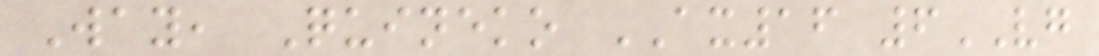Way, Quineko AX16 6VG
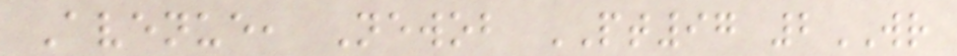Avenue, Newob PT97 2WR
